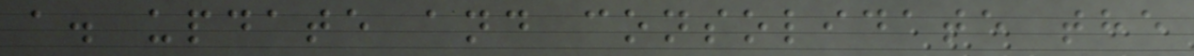a. update and consolidate the
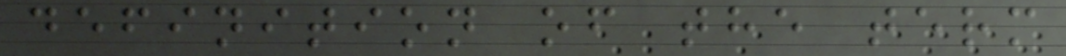definition of the term
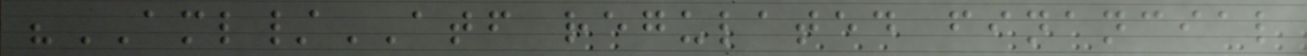"AML/ATF regulated financial
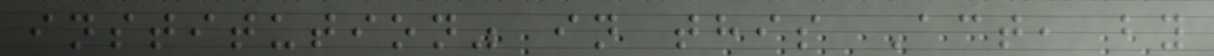institution" in this Act, by
